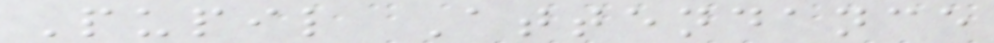Pupil Attendance
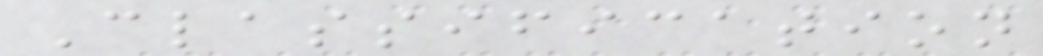Classification
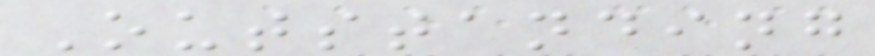Outstanding
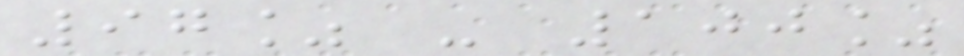97% - 100%
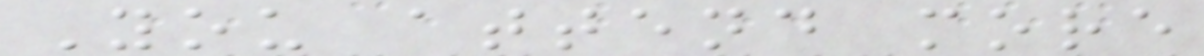You attend more
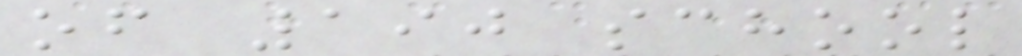of 190 school
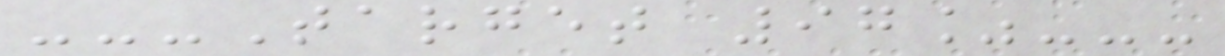---Target 97%---
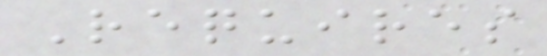Requires
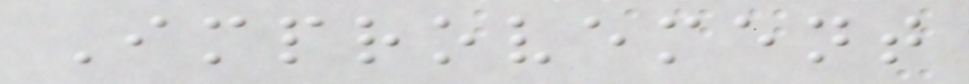Improvement
